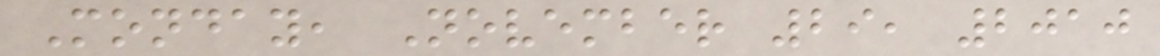Monday, November 29, 2010
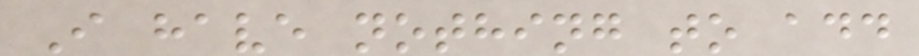I have nothing to add
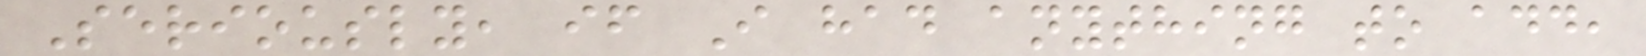Seriously, if I had anything to add,
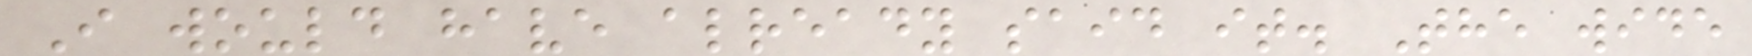I would have already said it. The wide
